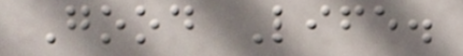Good Life.
